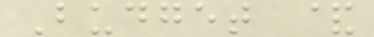Budget &
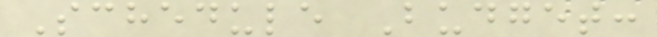Schedule Budget:
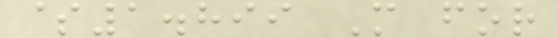$1.899 M for
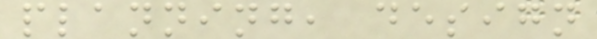planning, design
